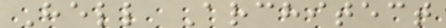Hell Architect
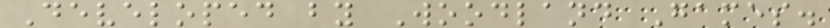Developed by Woodland Games.
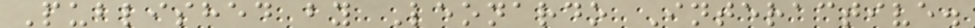Published by Leonardo Interactive.
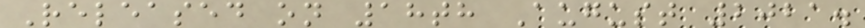Released on 18th August 2021.
